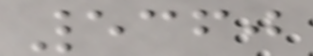5360
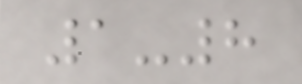1-8
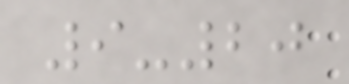9-20
